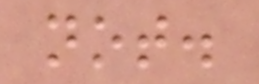not.
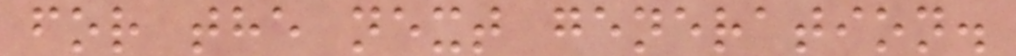for the next generation.
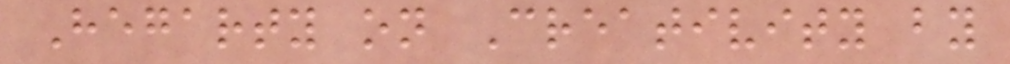Hegarty on Creativity by
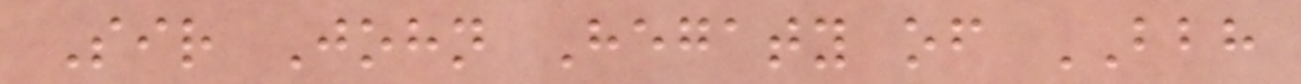Sir John Hegaty of BBH
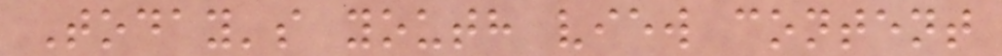Today's youth view content
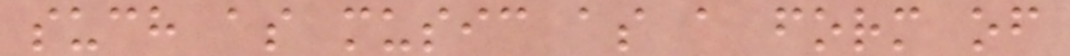such as music as a form of
